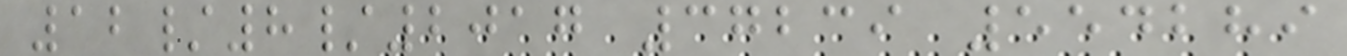12/8/2017 37239 554289
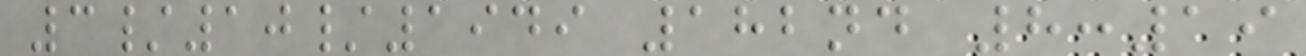3/10/1949 182nd 8:19
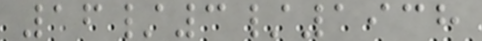16/3/1938
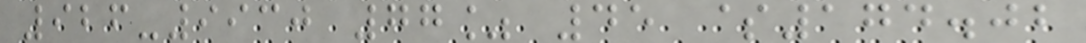926-9930 77% 45 $174.02
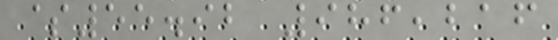$55.92 986,216
